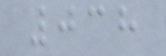038
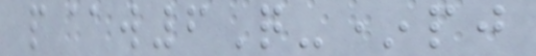p@w6Q-*pj
